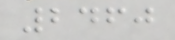2460
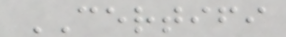CERTIFI
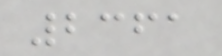2361
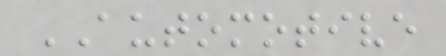AUTOMOTIVE
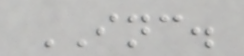INC.
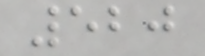520
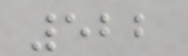522
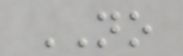NO
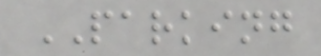PARKING
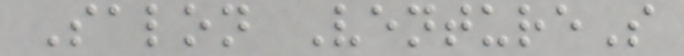Salon VentureS
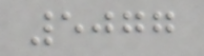5077
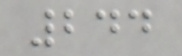244
